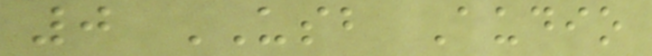0 USB Audio
